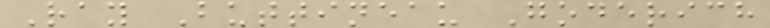Ray Buttineau Goderich
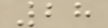28
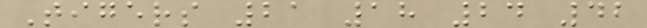Tigers 21 18 24 42
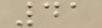41
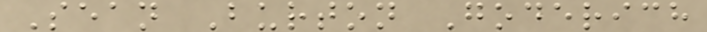Sean Burton Goderich
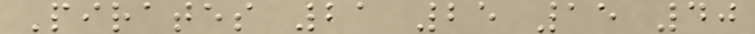Pirates 21 25 15 40
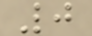0
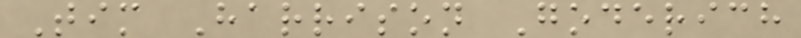Tim Harrison Goderich
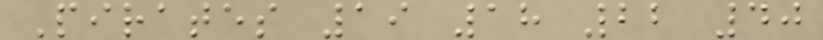Pirates 19 18 22 40
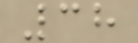38
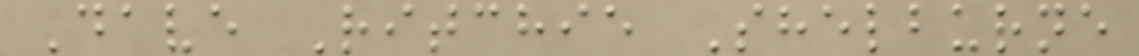Dave Ritchie Shelburne
